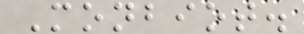Monbiot.
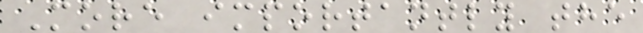More importantly the
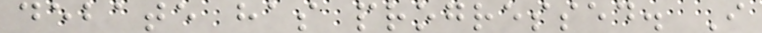debate has progressed. I
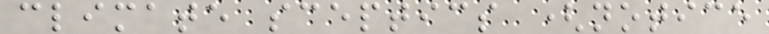climate sceptics (notice
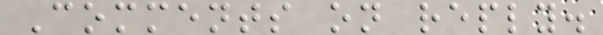Comments on reply.
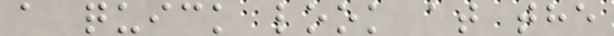a quick look at the
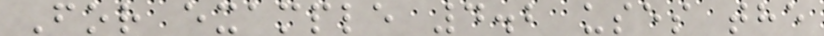For example 4.2 uses the
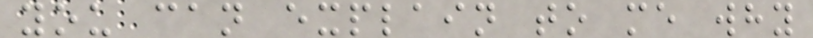you can explain to me why
